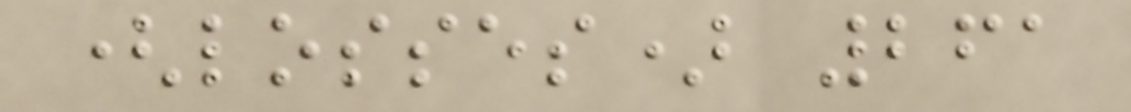(losses) 261
